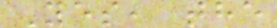Yes, the
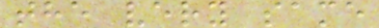the very same
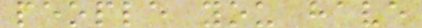people you have
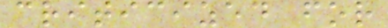criticized for
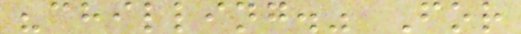"chilling." For
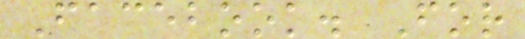Facebook. For
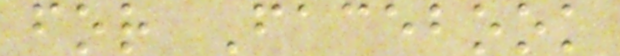for Facebook
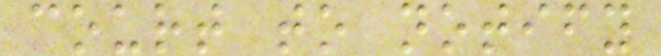court to notify
